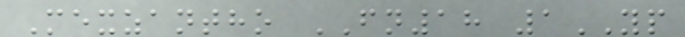Mexzantho FN18 1YP
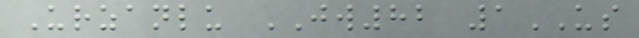Urzanlu JW82 1US
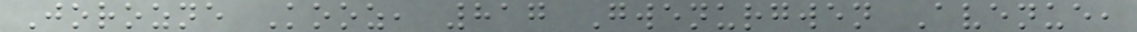Jorozne Kooz, 817 Gwenurgwen Avenue,
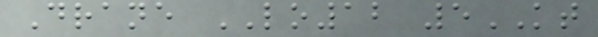Drane LO12 5KT
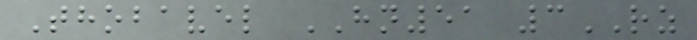Thobavel HN51 3RZ
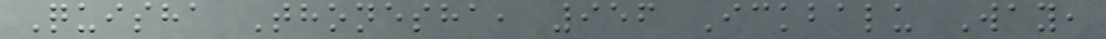Quisha Thonesha, 956 Ickbalu Way,
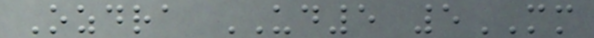Ozdra UD5 5MM
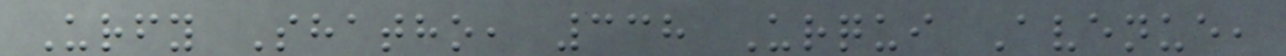Urfy Shatho, 338 Urqui Avenue,
